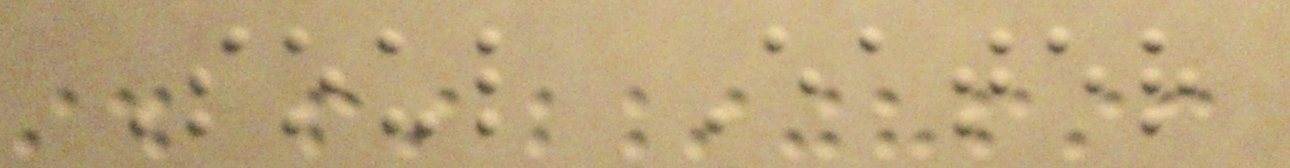Soul Eater
